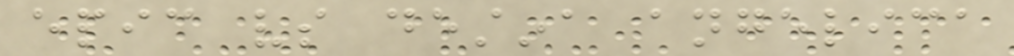epic vs destina angelica
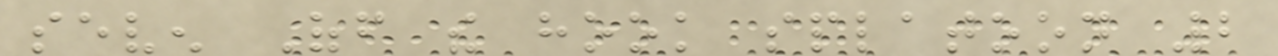seven Off the hook splatoon 2
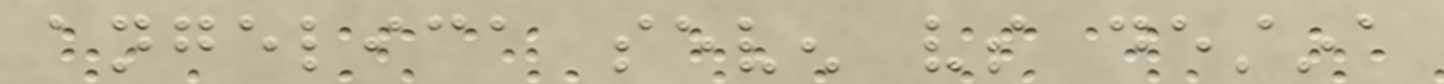angelica seven vs destina
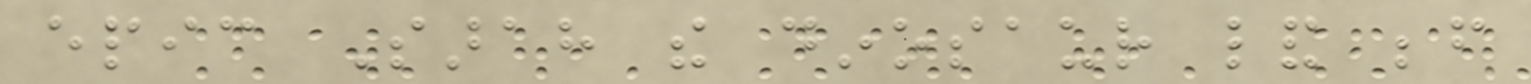epic Sarah the dinosaur land before
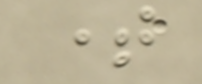time
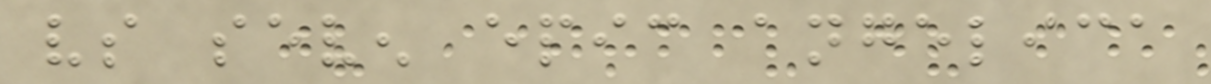vs seven epic angelica
